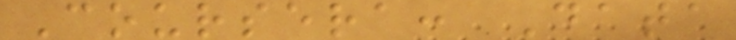Coursera: Data
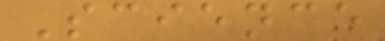Science
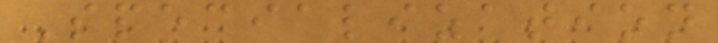Specialization
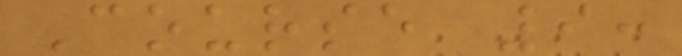Course 9:
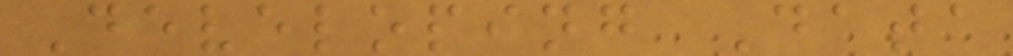Developing Data
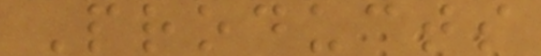Products
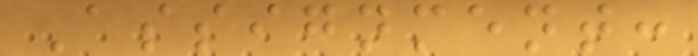Assignment:
